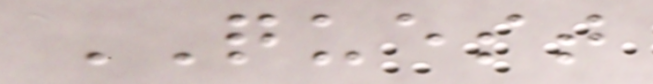QUEST
